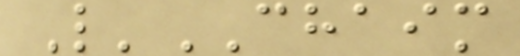L'CHAIM
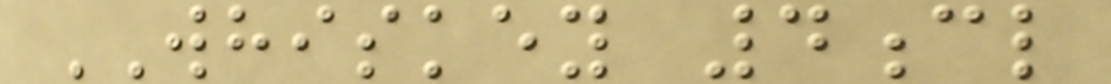WHISKEY 4cl
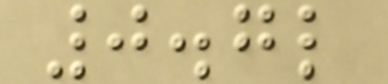0.7l
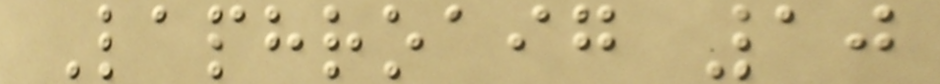Laphroaig 10
